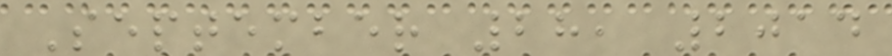September 28, 2014
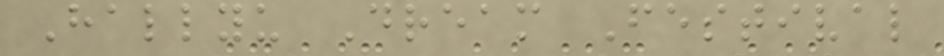Hallyu Dream Festival
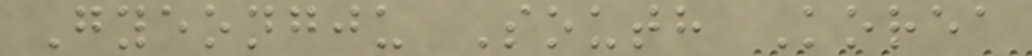Gyeongju South Korea
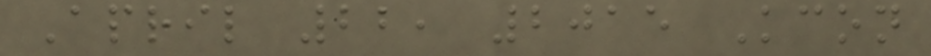April 22, 2015 Kcon
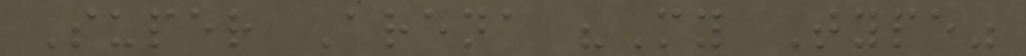Super Arena "My Type"
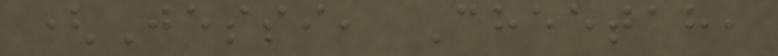(Jessi, Cheetah,
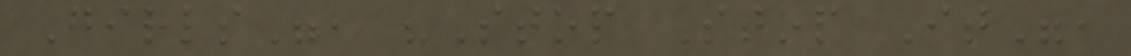Girls", "Stop Stop It",
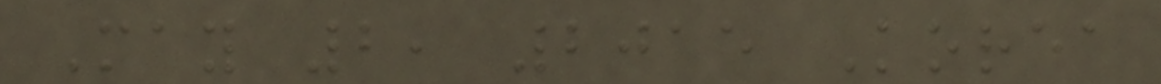May 2, 2015 Korea
